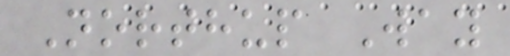Northup Way
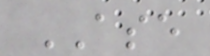ASE
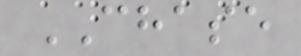CHASE
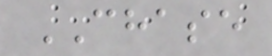CHASE
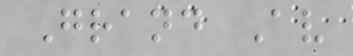Grand Av
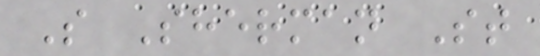S Sherman St
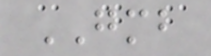GMB
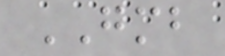GMB
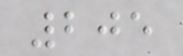205
